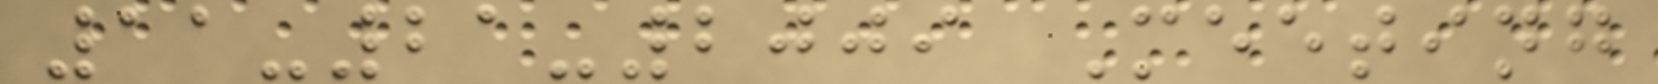11-21-2009 Meeting
